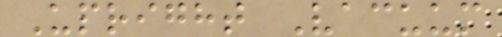Upright Vacuum
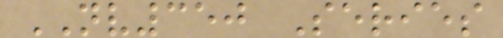NV350 Series
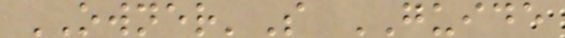OWNER'S GUIDE
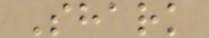Shark
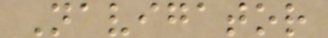Navigator
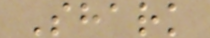Shark
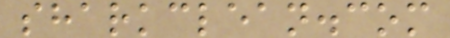sharkclean.com
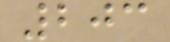203
